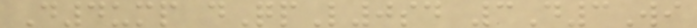D4ump dQpL0sd 3D3Wi
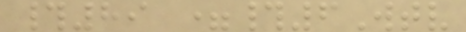#89 =#6Wtv
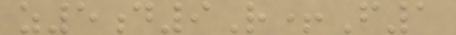z5d9R+F1
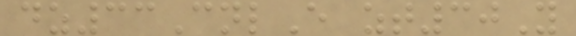dz33CnlE zt30Y
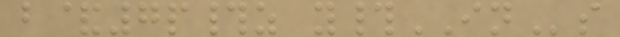b&7p#z y#INs
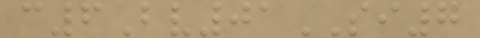c6Bv01SI7
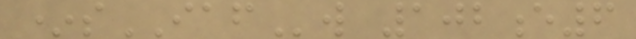*sIAFw 102e6
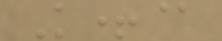K+@
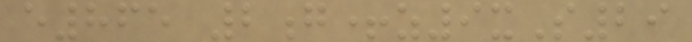e865 2g+z9xS29
